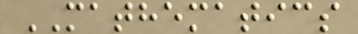MATHEMATICS
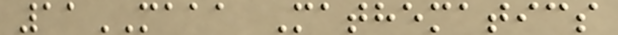11MAAA Mathematics
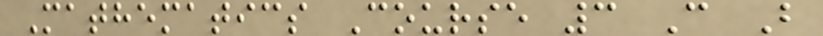Mathematics Course 3 C B
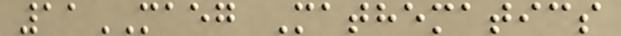11MAEG Mathematics
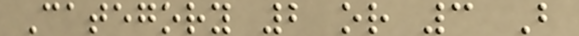Category 2 or 3 B
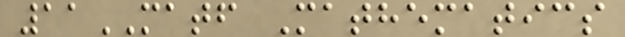11MATF Mathematics
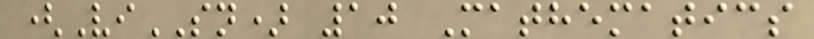(ViSN) 10 Mathematics
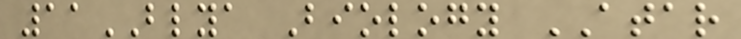11BLYA Biology ATAR
